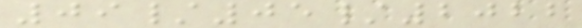09/05/2022
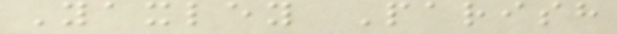Yaxley Parish
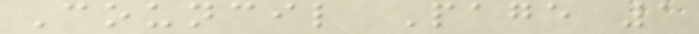Council Page 1
